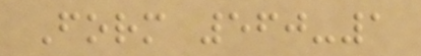Form 560-1
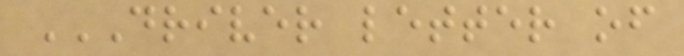DRIVER LETTER OF
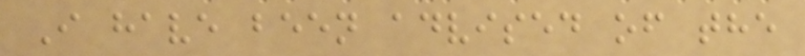I have been advised of the
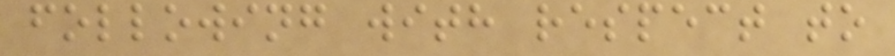following with respect to
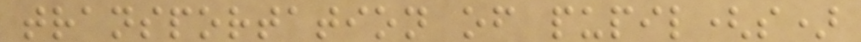transportation of pupil(s)
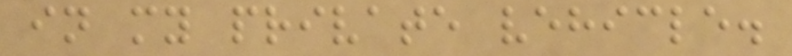in my private vehicle.
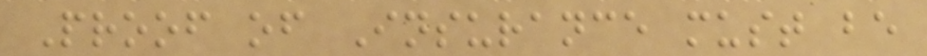Proof of Insurance must be
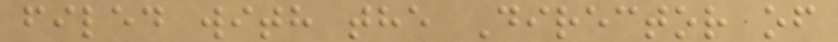filed with the Director of
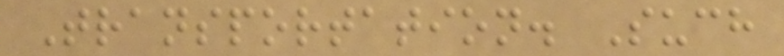Transportation. Such
